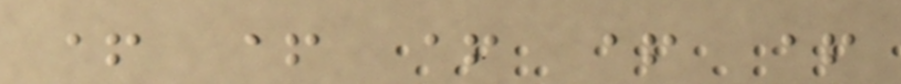+ + + + +
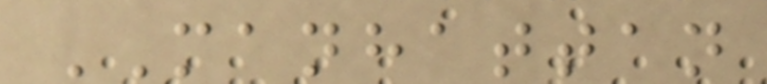MANHATTAN
